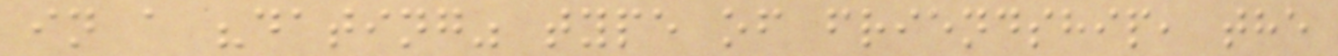in a "dating" type of friendship, the
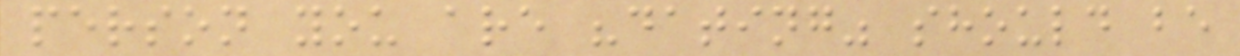person you are "dating" should be
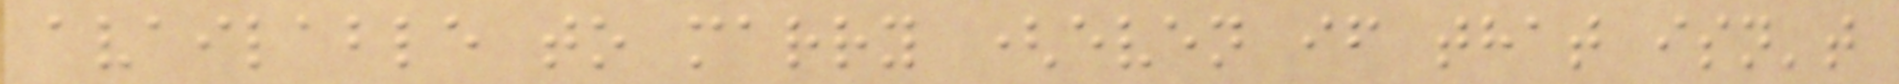available to marry (even if that isn't
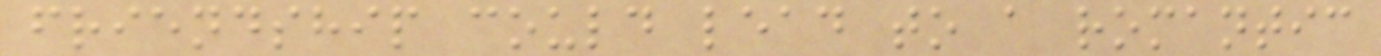friendship could lead to a romantic
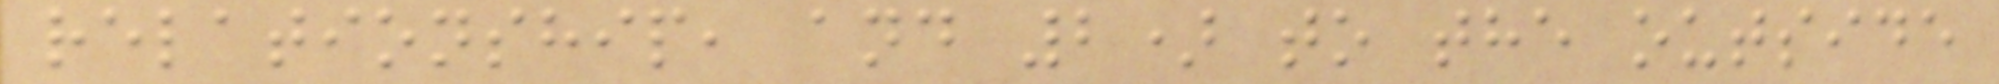relationship, and 2) to the outside
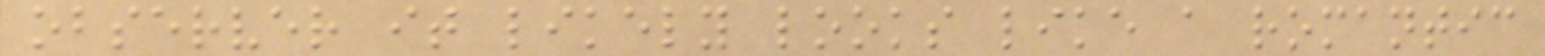observer it likely looks like a romantic
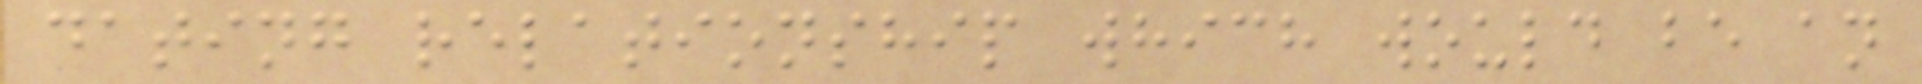dating relationship which would be an
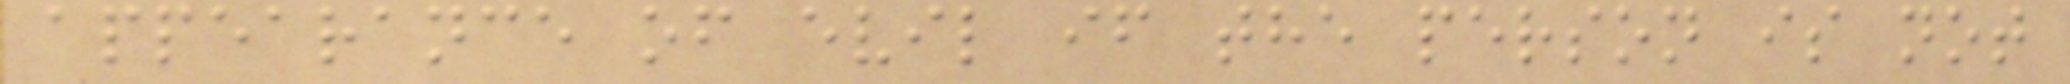appearance of evil if the person is not
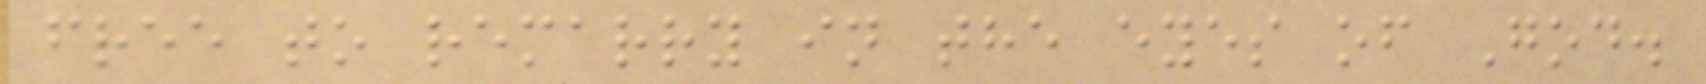free to remarry in the eyes of God.
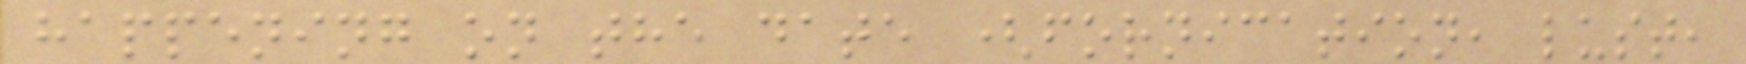happening on the date (fornication, lust,
